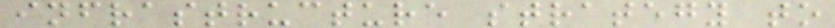infrastructure strategy to
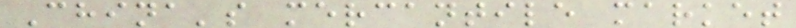China's mercantile market
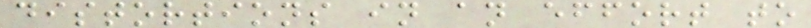distortions in an effort to
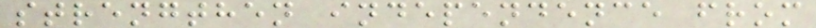strengthen independence from
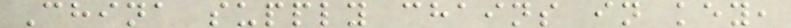China supply chains in key,
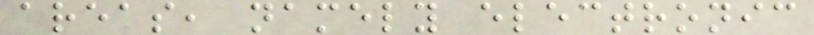areas, namely electronic
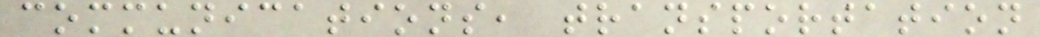communications, transportation
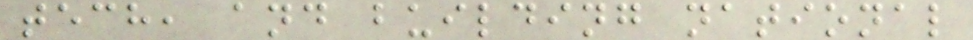tech, and building national
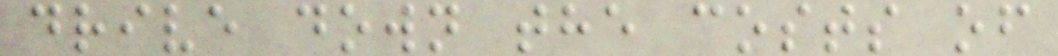drive down the costs of
